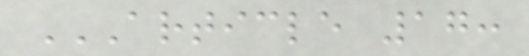ARTICLE 17:
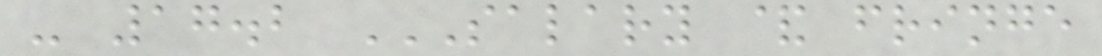- 17.2 SALARY & FRINGE
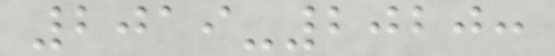2019-2020:
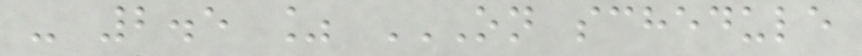- 2.5 % ON SCHEDULE
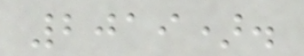2019).
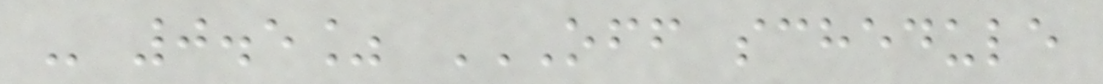- 0.5% OFF SCHEDULE
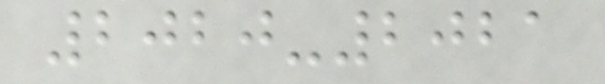2020-2021
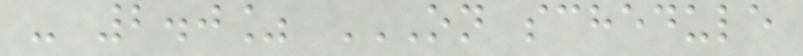- 2.0% ON SCHEDULE
